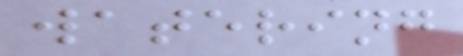watering
